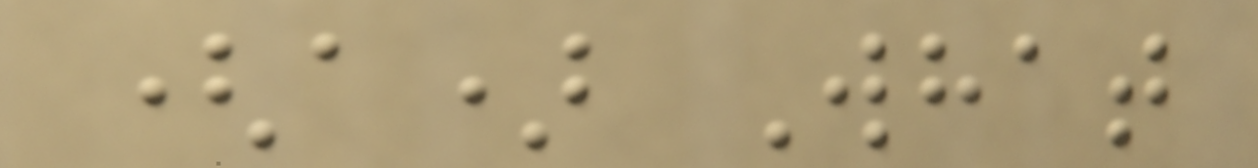(a) What
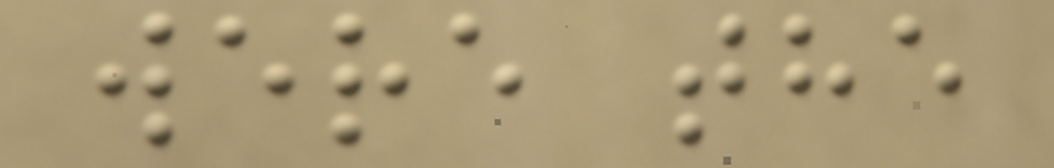were the
